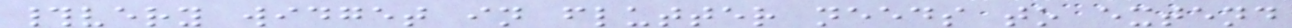#very widget in flutter needs to extend
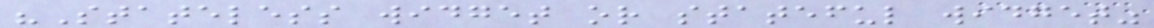"Stateless widget or stateful widget"
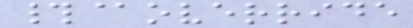#@override
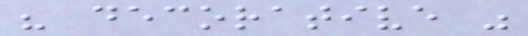" decorative "
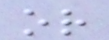or
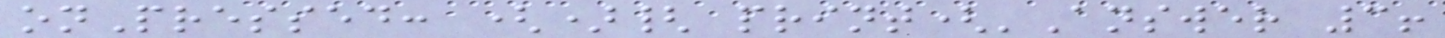onPressed: (){ print('Answer 3!
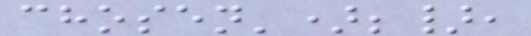chosen');},
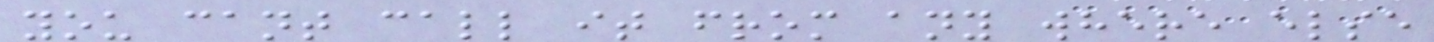you cant call it from any where else
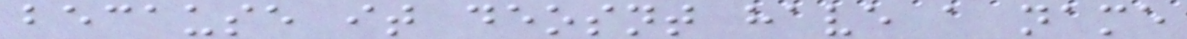because it deosnt have a name
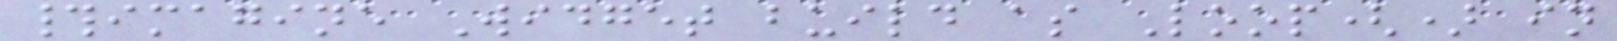#imagine Widget build as Loop() in
